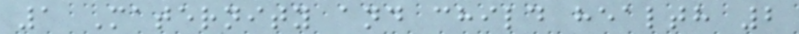1 Maternity and child health 2
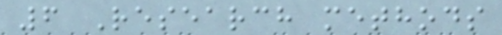6 Research methods
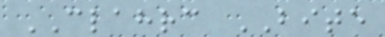CLAHRC BITE
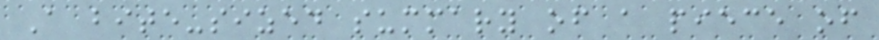A bite-sized summary of a piece of
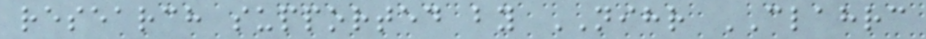research supported by NIHR CLAHRC
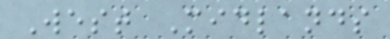West Midlands
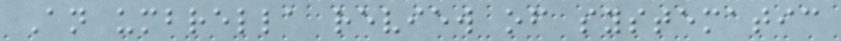An umbrella review of systematic
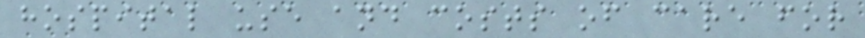hospital use and costs of care for
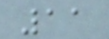11
